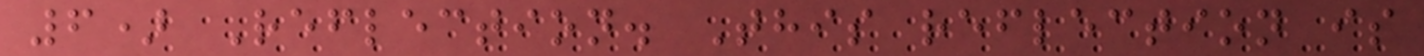6) Reflection. This reflection is
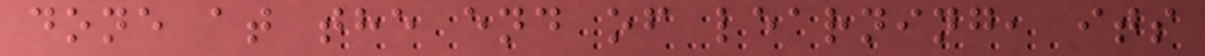done at the end of learning, its
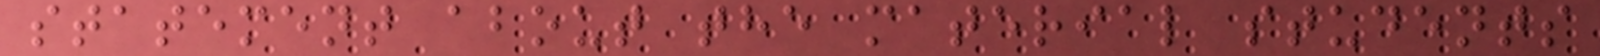statement about the material students
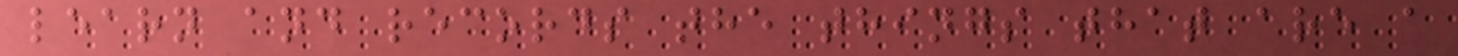learn and records the things that are a
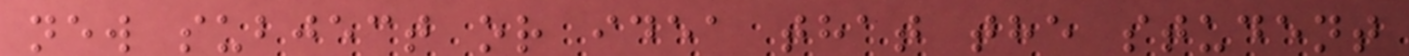new subject or idea that the student
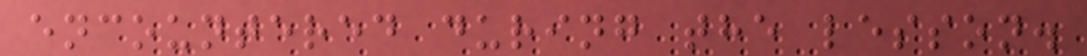encountered during the lesson.
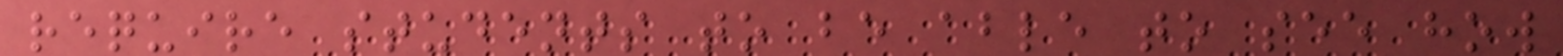require students to be able to see how
